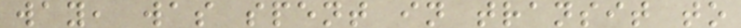way, was spent in transit to
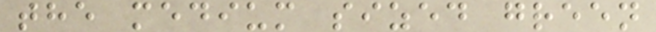the medium sized green
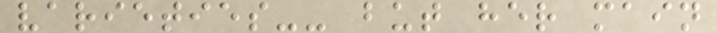varieties-- but her main
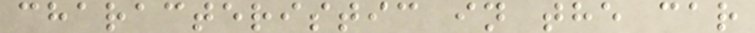characteristic in the car
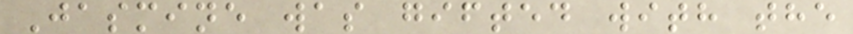Jasmine was gifted with the
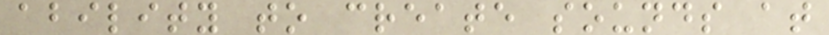ability to create sounds at
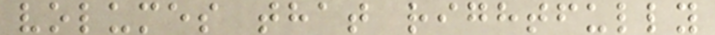volumes that rightfully
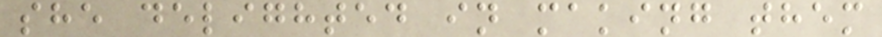she delighted in making them
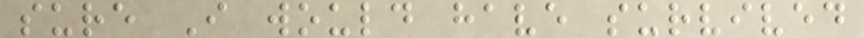sure I would have survived
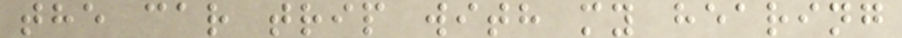the car trip with my hearing
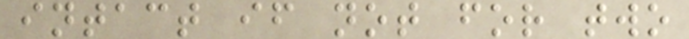intact if not for two
